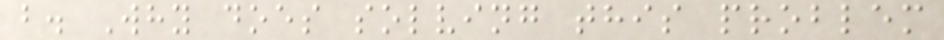b. Why does solving this problem
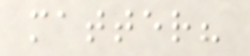matter?
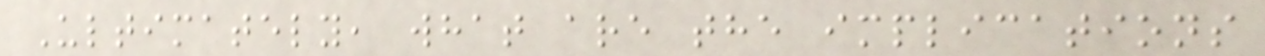Ultimately, what are the implications
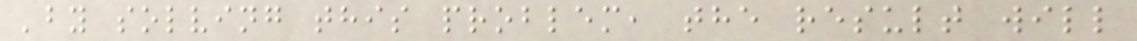'by solving this problem, the result will
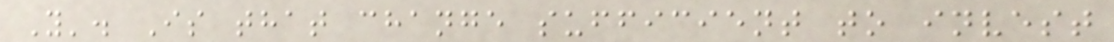Y'. Is that change sufficient to invest
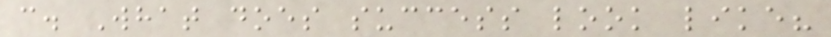c. What does success look like?
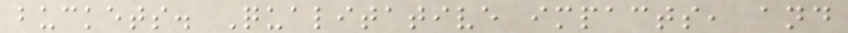buckets. Qualitative impacts, and
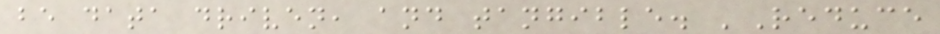be data driven, and tangible. 'Reduce
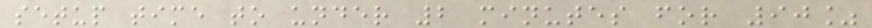setup time to under 2 minutes for 90%
